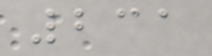231
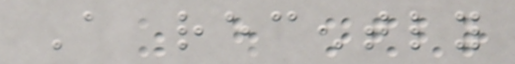A recently
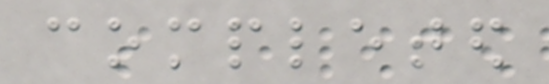completed
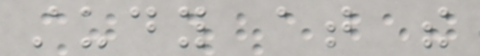study at the
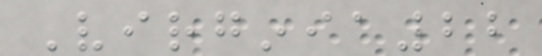Virginia22
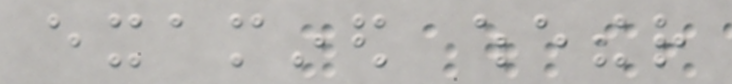examined whether
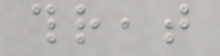threat
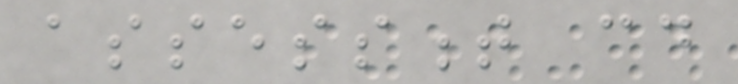assessment could
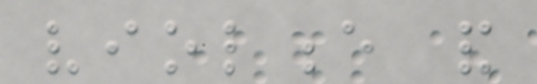violence and
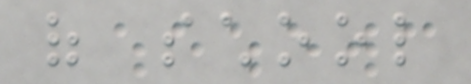of school
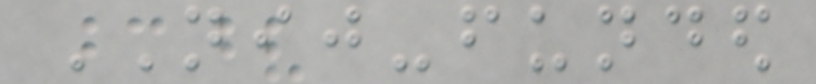NIJ-funded
